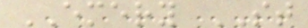EMERY ST
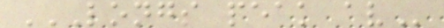LONGS PEAK AV
